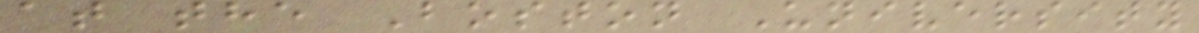at the Boston University
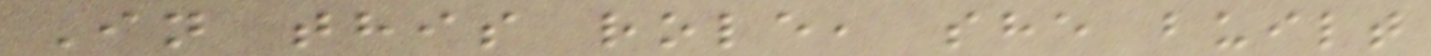In this role, she built
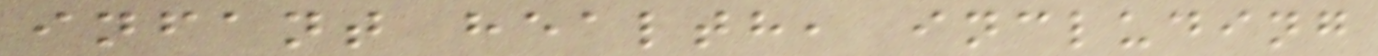infant health, including
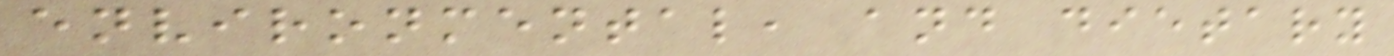environmental, and dietary
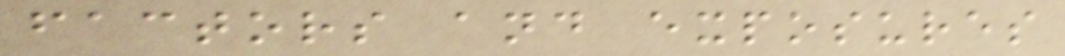factors and exposures
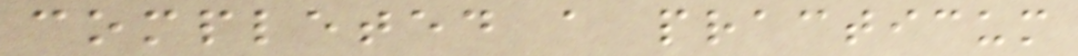completed a practicum
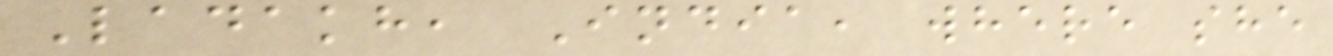Ladakh, India, where she
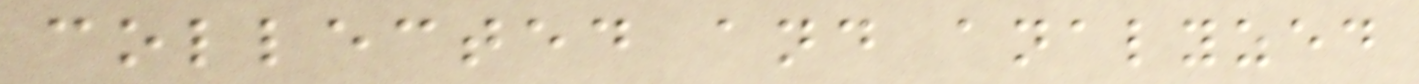collected and analyzed
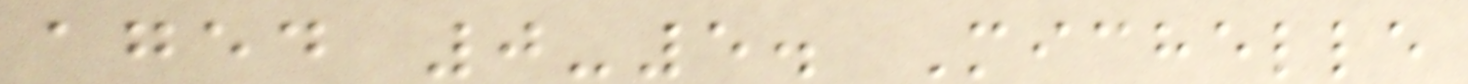aged 0-5. Michelle
